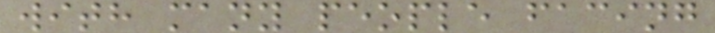with many people facing
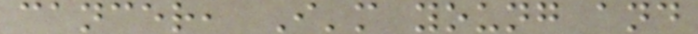cancer, I'm young and
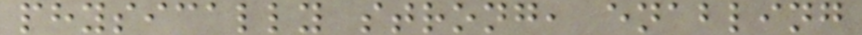physically strong, enabling
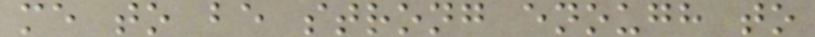me to be strong enough to
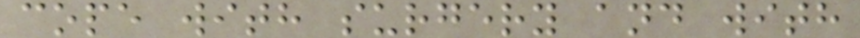cope with surgery and with
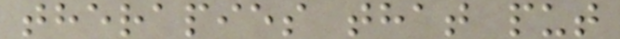therapies that put
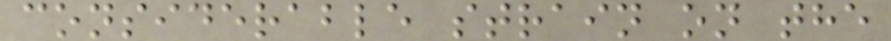considerable strain on the
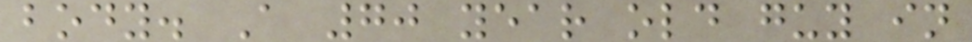body. A 70 year old guy in
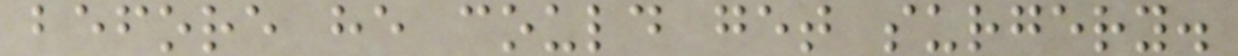before he could get surgery.
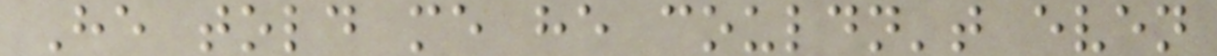He told me he couldn't even
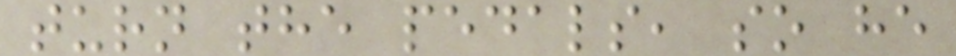turn the pedals, so he
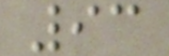93
